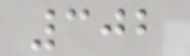302
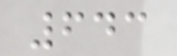643
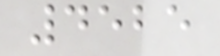4525
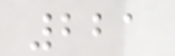221
